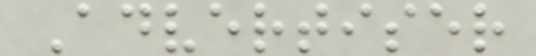Advertiser
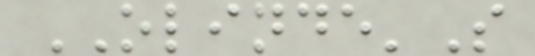OLINDE'S
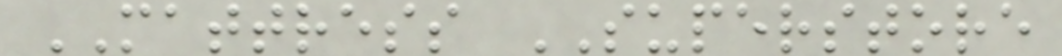MATTRESS SUPERSTORE
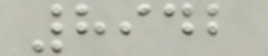8942
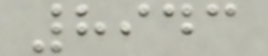8943
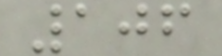106
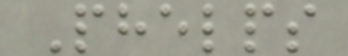Phelps
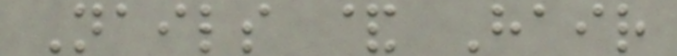Nails & Hair
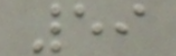59
